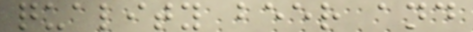quality beer and
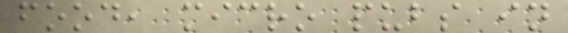food, micro pubs in
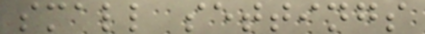small settings
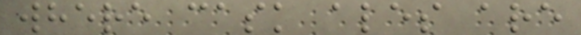where cask ales are
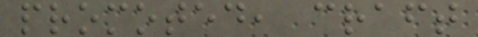promoted, craft
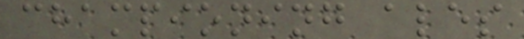championing ales
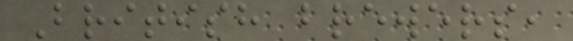British brewers,
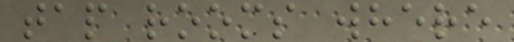tap rooms where
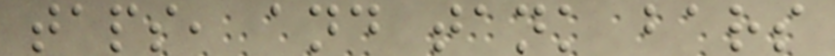taps, and tank bars
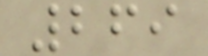269
